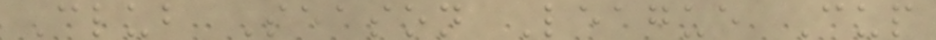Club Season League Cup
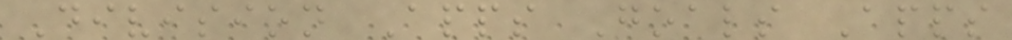Division Apps Goals Apps
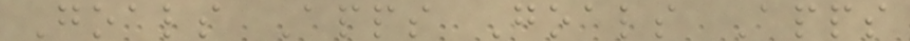Goals Apps Goals Apps
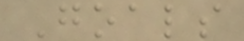Goals
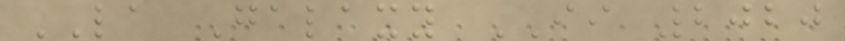LA Galaxy II 2020
